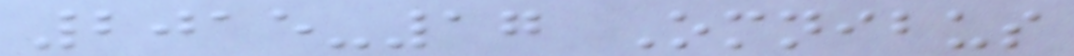2015-17 Omnibus
